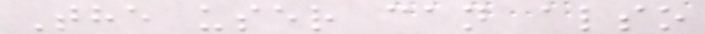The user can also
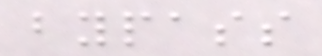bypass
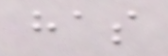has
